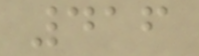416
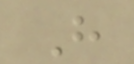H
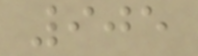905
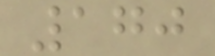170
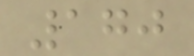170
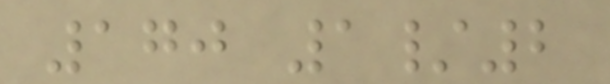170 1/2
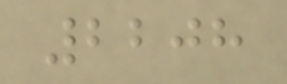2208
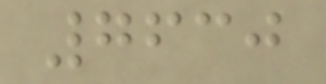7630
